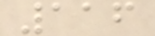116
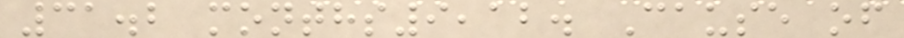31.2 months9,12. Cause of
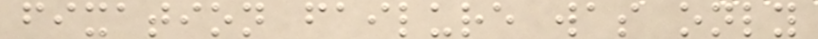fixation failure was only
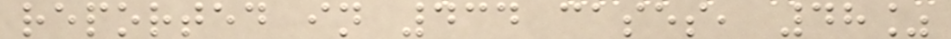reported in 434 cases, 48%
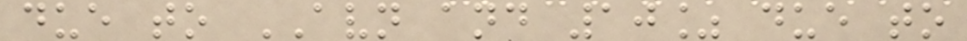due to AVN and 10% due to
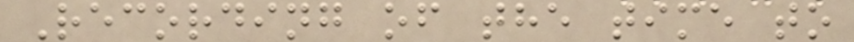Recording of the time to
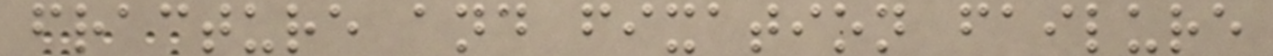fracture and fixation failure
